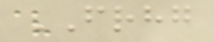FRHG
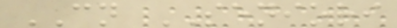CN SENIORI
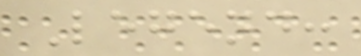Legend:
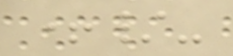+/-
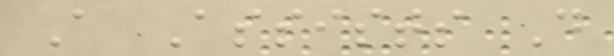A Assists D
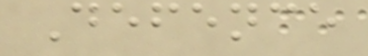Defence
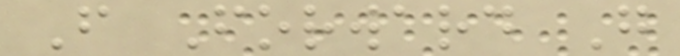F Forward G
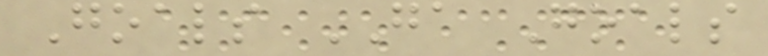Goals GA Goals
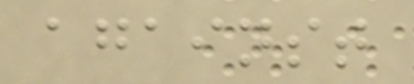against
